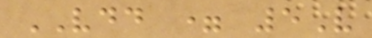VDD = 5V
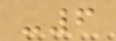-6
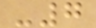-7
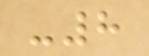-8
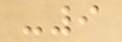-9
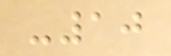-10
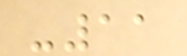-11
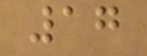17
